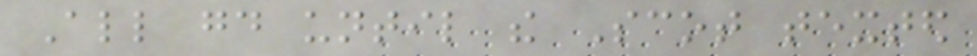All good until the Scot texted
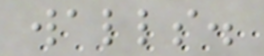walls.
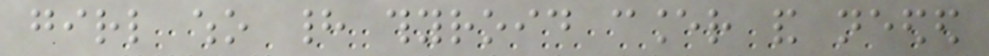girl who had thyroid cancer and needed
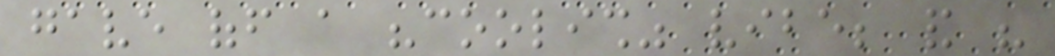gave off a "coolish" vibe; and his
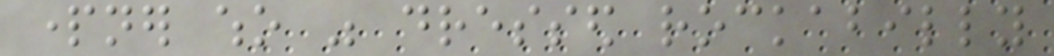partner who was dressed rockabilly
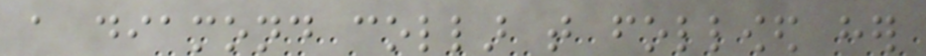a diamond collar that followed her
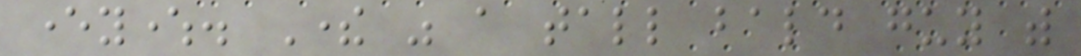everywhere. There was a tall bald guy with
